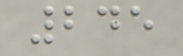245
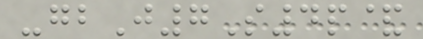-gbJ7S4p&
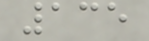135
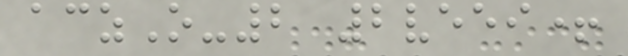aczO-2 2veei+
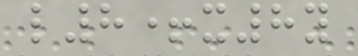l8+x8y
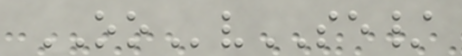OOvSE/
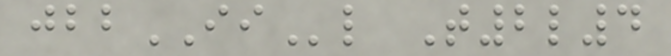jbbIIl T2l4
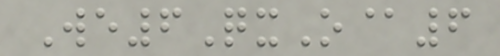We6QxO@6
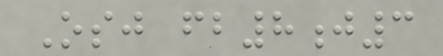Osj fb8j3
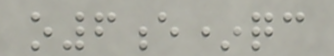o6e*qc
